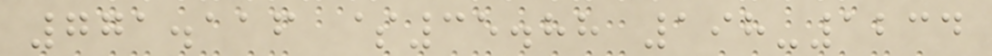771.116 $35.88 198-1234
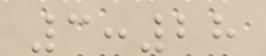3:28
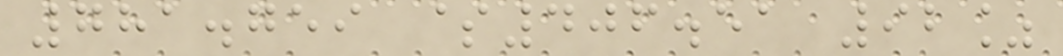781.759 $406.51 92%
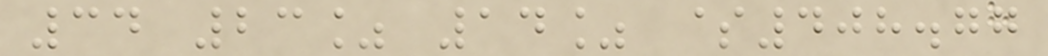34 23% 14% $408.77
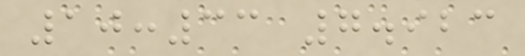10:33 7.923
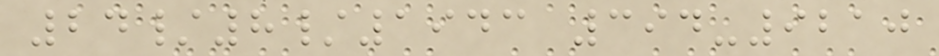24/8/1943 394-9210
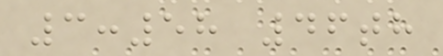3:58 46th
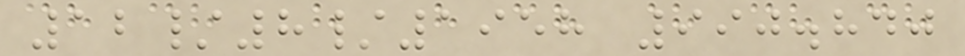12/8/1958 990.840
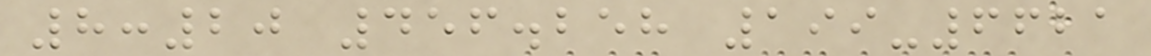8:20 456.258 199-6621
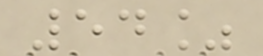54%
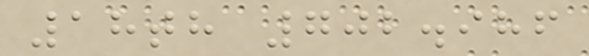18th 702.986
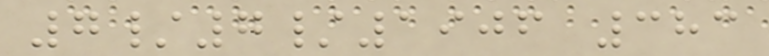7/7/1906 383
